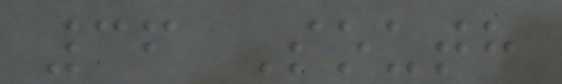36 South
